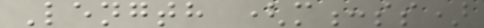Length (m:ss)
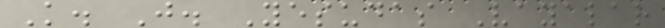K. J. Yesudas Vayalar
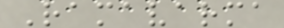Ramavarma
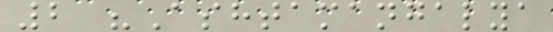2 "Ashtamangalya
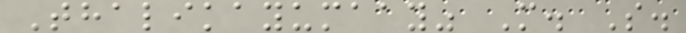Thalikayumaay" M. S.
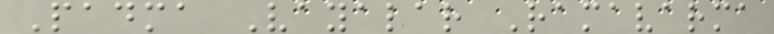Padma Vayalar Ramavarma
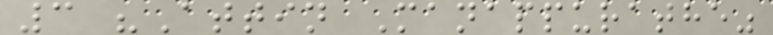3 "Attin Manappurathe"
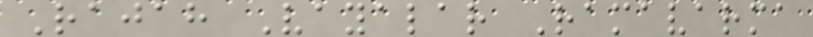Rajah Vayalar Ramavarma
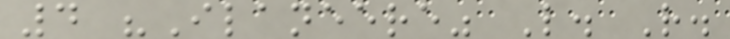4 "Ilaneere" L. R.
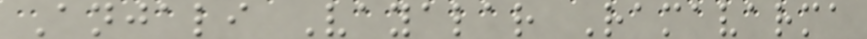Anjali Vayalar Ramavarma
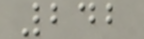242
